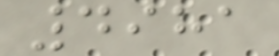4981
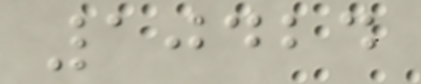10424
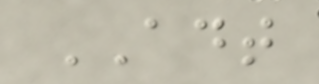ADT
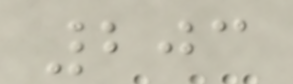203
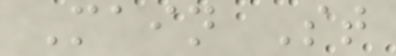Main St
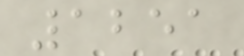1251
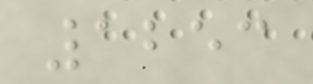1253
